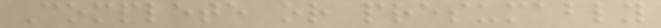Complete or presumably
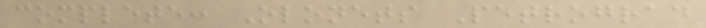complete: Olonets Petrograd
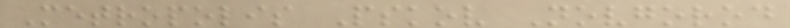Metropolis Pskov Novgorod
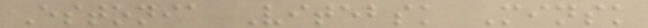Estonia Vitebsk Minsk
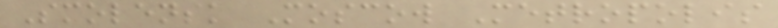Smolensk Moscow Metropolis
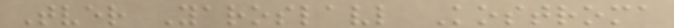Tver Yaroslavl Kostroma
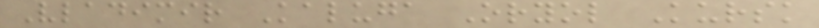Vladimir Kaluga Oryol Kursk
